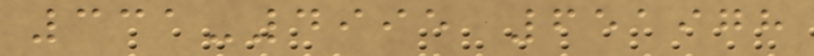331-4995 651978
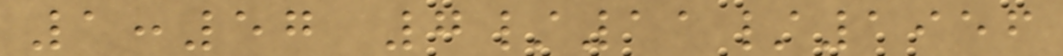1:57 7/11/1956
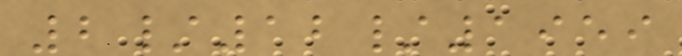2/12/1959
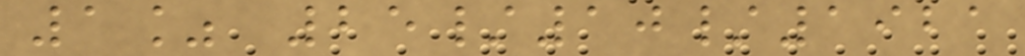1% 25/10/1921
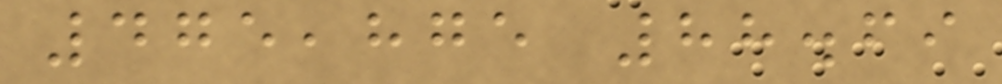475,875 88.69
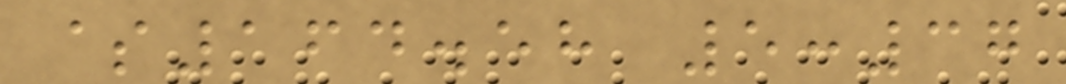$164.58 5:37
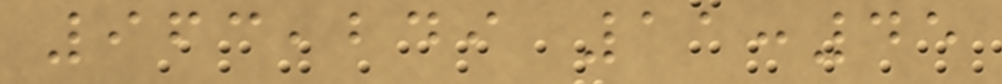963,249 11:45
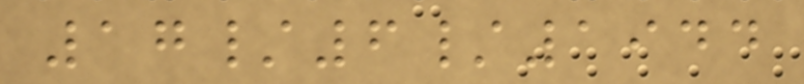17/6/1944
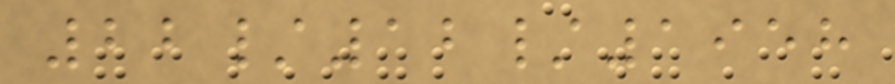22/12/1958
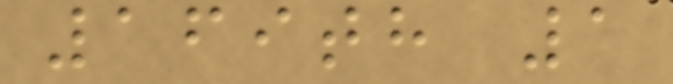169th 1
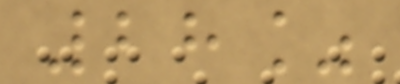28%
